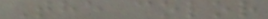The color
